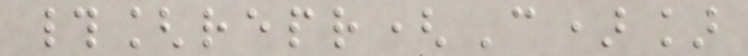#[repr(C)]
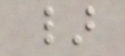}
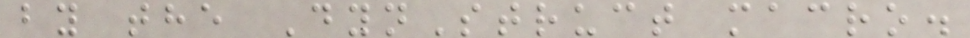by the DynStruct macro.
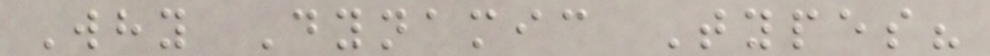Why Dynamic Types?
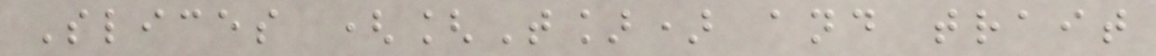Slices ([T]) and trait
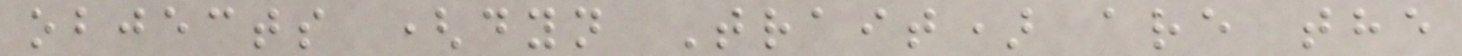objects (dyn Trait) are the
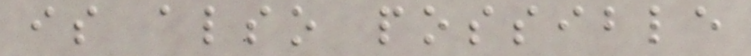is also possible
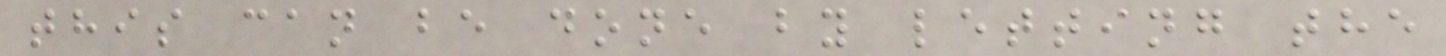this can be done by letting the
